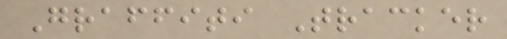Graffiti Tracker
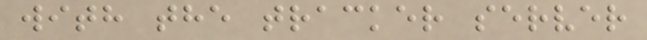with the tracker server
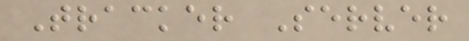Tracker Server
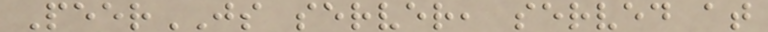PeerJS server, served at
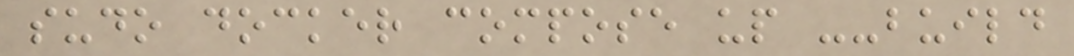sudo docker compose up --build
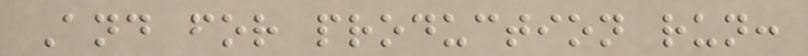And for production run:
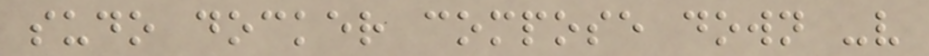sudo docker compose down -v
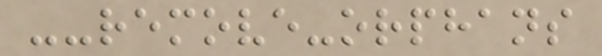--remove-orphans
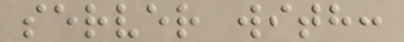server with:
